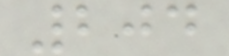204
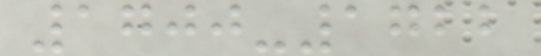1700-1722
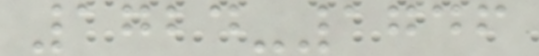1724-1746
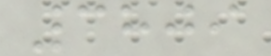3809
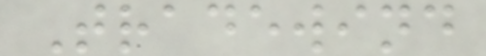Tradewind
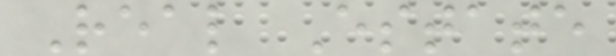Real Estate
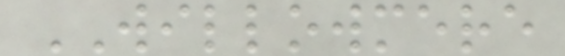WILLOWMERE
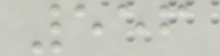556
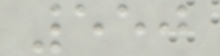550
